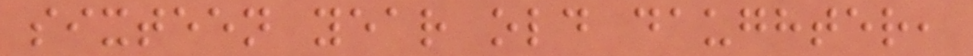sixteen year old daughter,
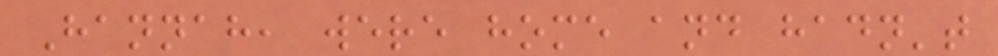Hannah, were home and hadn't
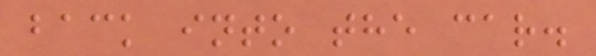back into the car.
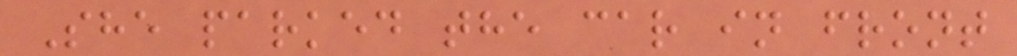She parked the car in front
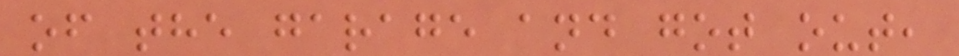of the garage and got out,
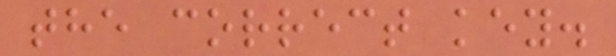the correct key.
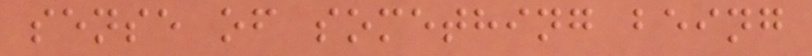sense of something being
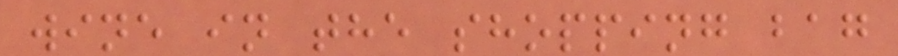wine in the shopping bag
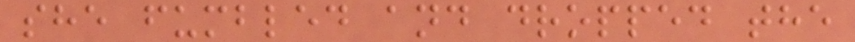she fumbled and dropped the
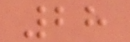28
